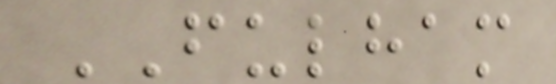FULHAM
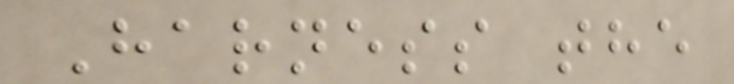Harness the
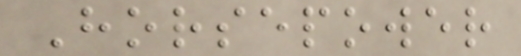Horsepower
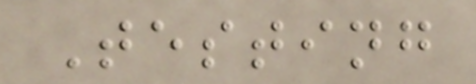Testing
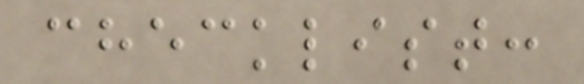checklist:
